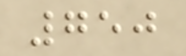750
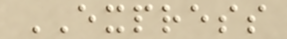EXPRESS
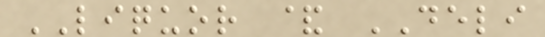LIQUOR & DELI
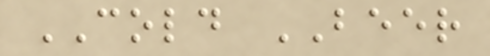COLD BEER
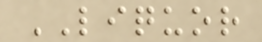LIQUOR
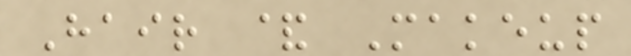Hair & Makeup
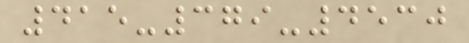415-379-4530
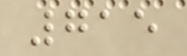715
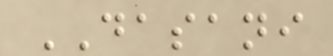DASANI
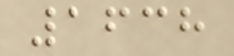1638
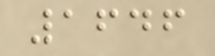1646
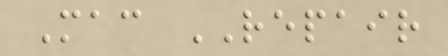Mac REPAIR
